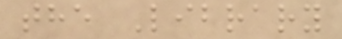the Library
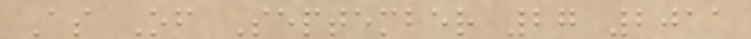As Of September 27 2011
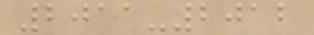2011-2012
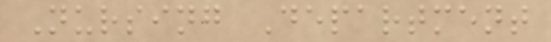Nursing Department
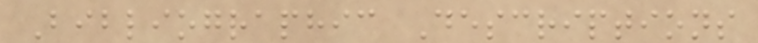Bibliographic Descriptions
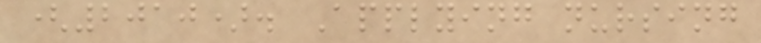(2010). Applying nursing
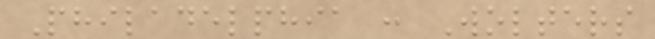Philadelphia : Wolters
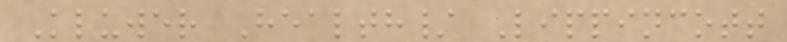Kluwer Health/ Lippincott
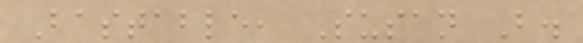Bastable, Susan B.
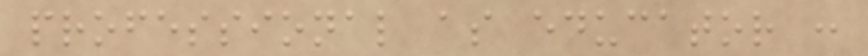professional as educator :
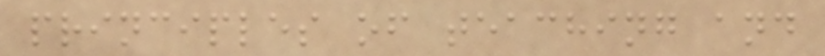principles of teaching and
